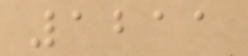1211
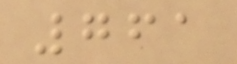761
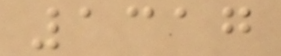1317
